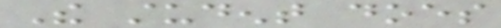The student does
